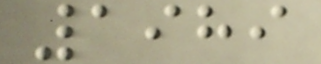1989
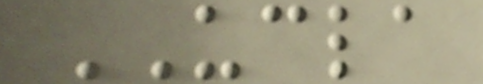UCLA
